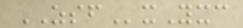ZSFxYxc
